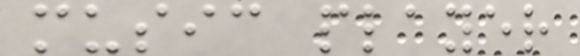music player
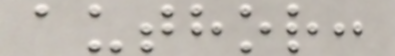author:
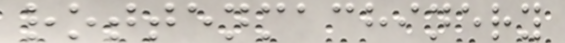rottenmachinery
